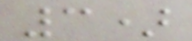3)
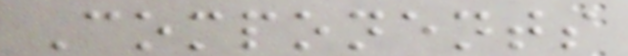Components
